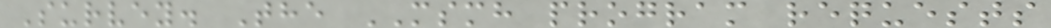Survey. The MSMH program requests
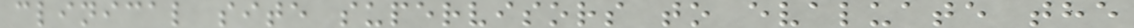clinical site supervisors to evaluate the
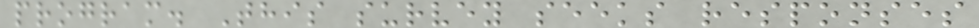program. This survey seeks responses
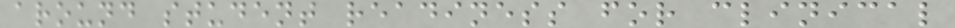around student readiness for clinical
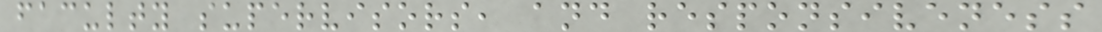faculty supervisors, and responsiveness
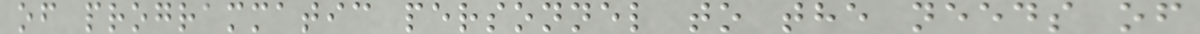of programmatic personnel to the needs of
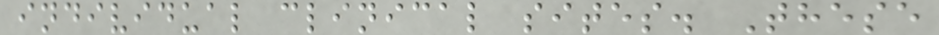individual clinical sites. These
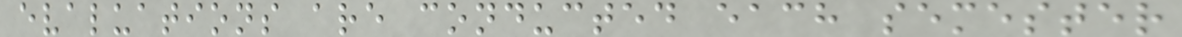evaluations are conducted each semester
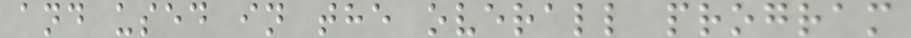and used in the overall program
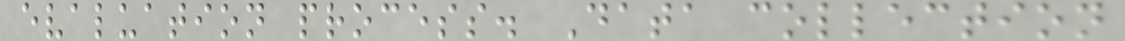evaluation process. Data collection
